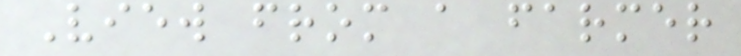View from a farmer
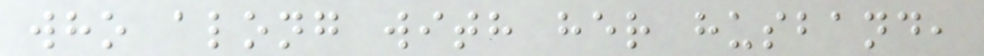who along with her husband,
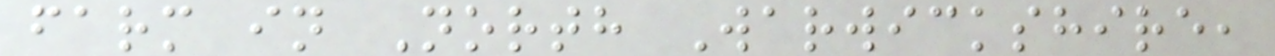farm in North Warwickshire,
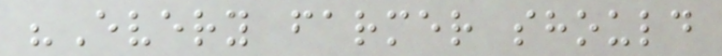"Every farmer should
